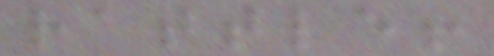rattle!
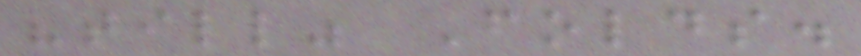"till" Folds.
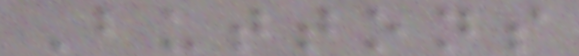Buttons
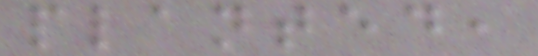planted,
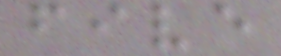five
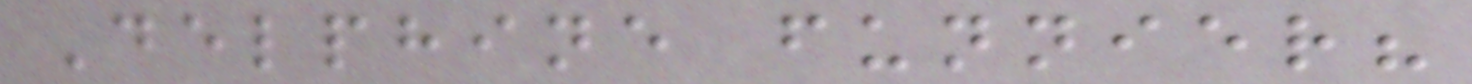Delphine funnier?
